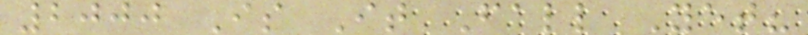2000 Is It Fall Yet?
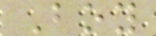Boy
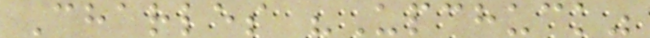Charles "Upchuck"
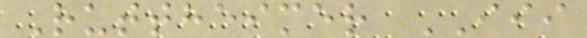Ruttheimer III
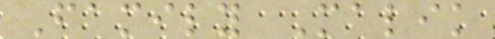Family Malik
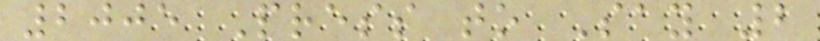2005 Press to Say 2
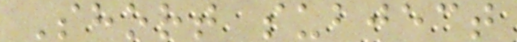Short subject
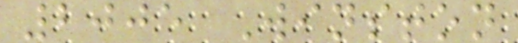2005 Winston
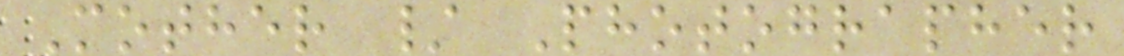Mother / Photographer
